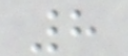8
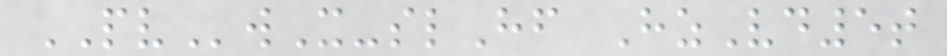PVwX-slHf HzVd5t
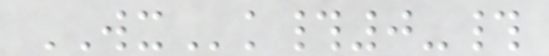WXk#0-#
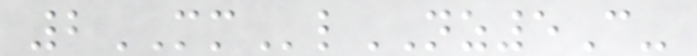2MMlNZ5C-
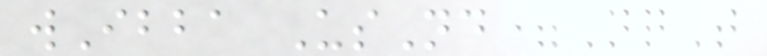wIbba UsNd=NqT
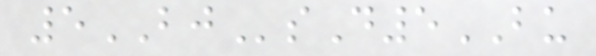5BJsD5BU
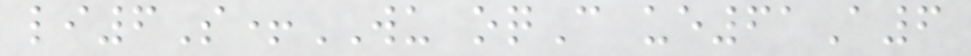li6S+WU oqC ue61A6
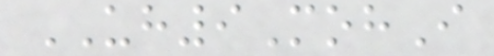UH9MohI
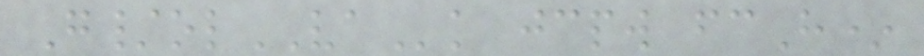G/olVAk jcpw fcH*
